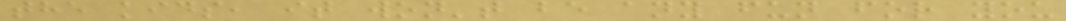the kids, it won't be any fun for you
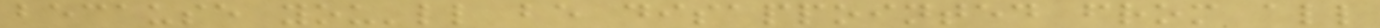because you'll be disappointed from all
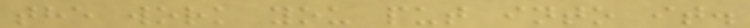the work you put into it.
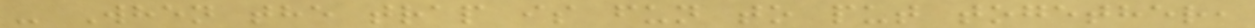- When the trap is fun to put together,
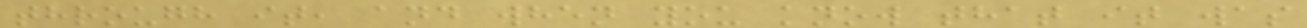through it, and when you know that it was
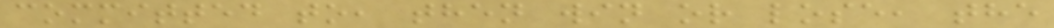committed to, then win or lose, the
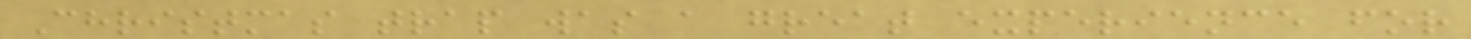Christmas trap was a great experience for
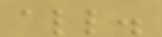all.
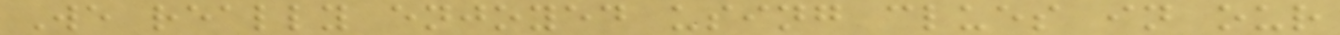We really enjoyed using clues in our
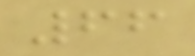66
